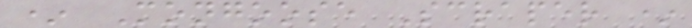* Mongoose Scraper *
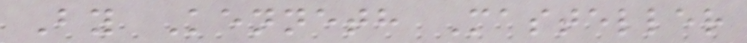By Kenneth Masteller
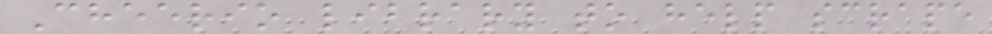Cheerio library to help scrape
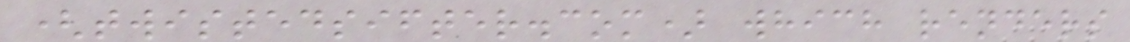(twistedsifter.com) which renders
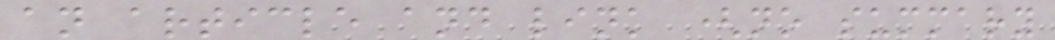an article and link (no summary
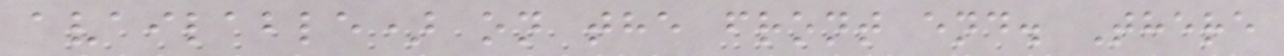available) on the front end. There
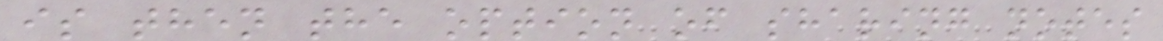is then the option of sharing notes
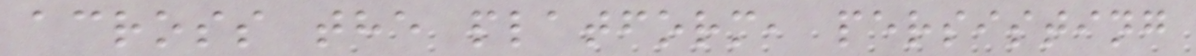across the platform, persisting
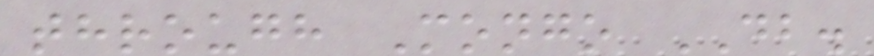through Mongo DB.
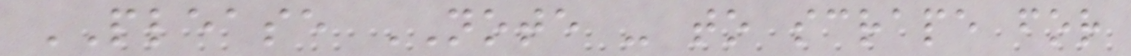PLEASE NOTE - to scrape for
